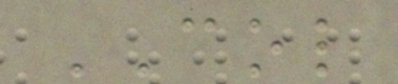COL
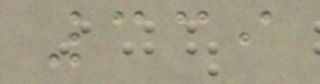339
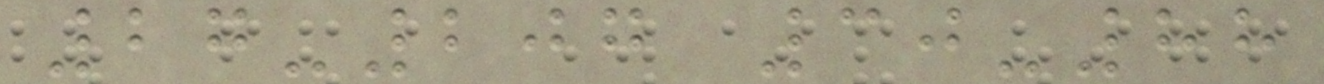27-207 30-88
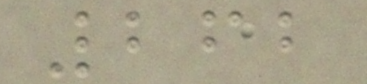262
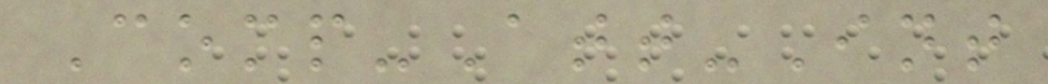Comp-Att-Int
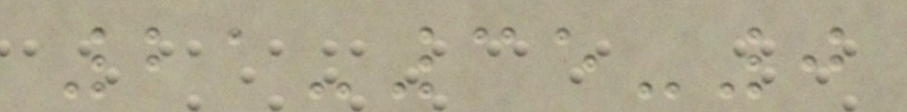21-35-0
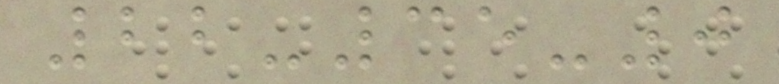22-35-0
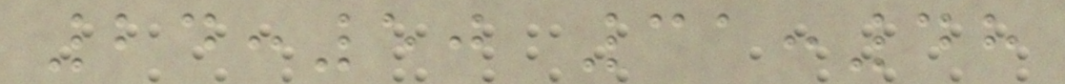24:50 31:48
